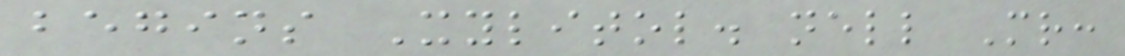begins Xylitol. nell Mr:
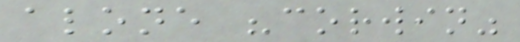alone "corwin"
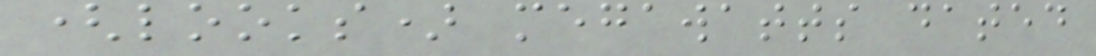(looks) megawatts dated
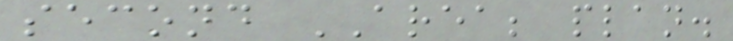second AREA; plan.
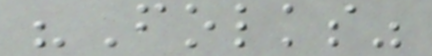"Folks"
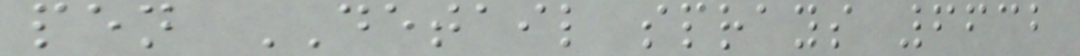pen DETAIL sprays 6632
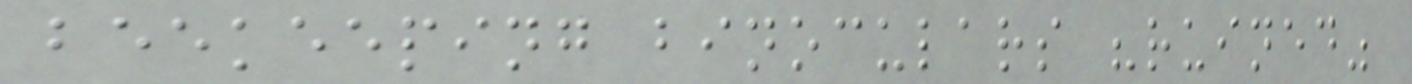beekeeping binoculars "ruined"
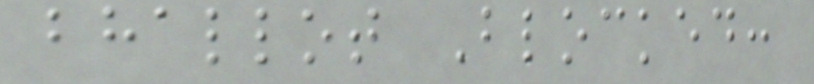bhallot Blocked:
